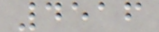4516
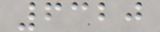6320
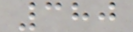380
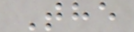The
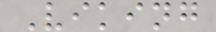Viking
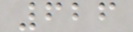626
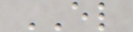EL
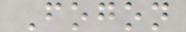Fogon
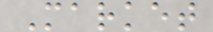Market
